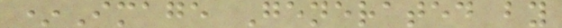*Image Generated by
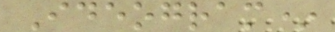Ideogram*
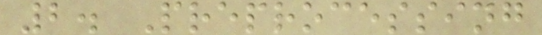2. Preprocessing
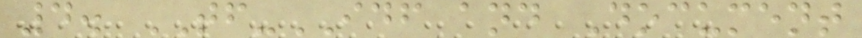4. TF-IDF and Document
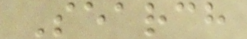Search
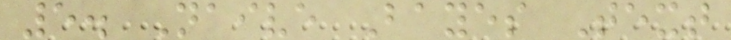5. Naive Bayes Text
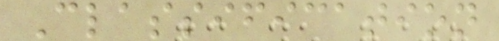Classification
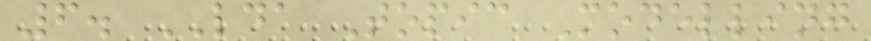6. LDA Topic Modelling
